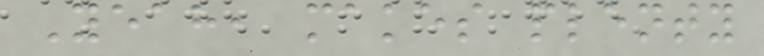Yeah, makes plenty
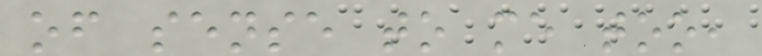of sense to me too,
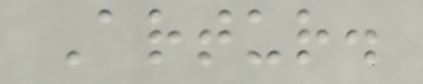Artur.
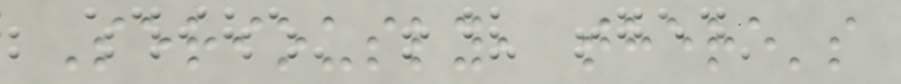Seriously, there's
